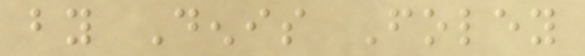by Denis Foley
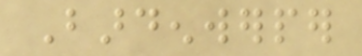Bardenwerper
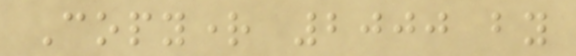Copyright 2000 by
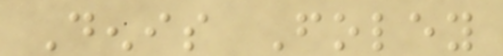Denis Foley
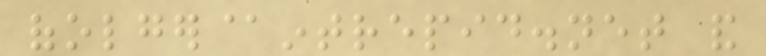ofolger@intrepid.net and
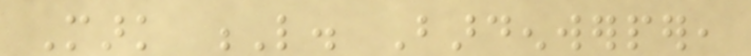Mark L. Bardenwerper,
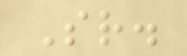Sr.
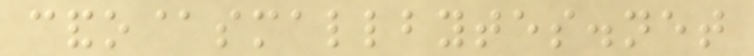cando@smallbytes.net
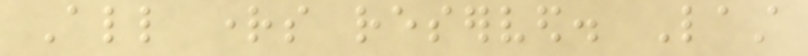All rights reserved. Last
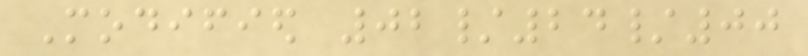Modified 02/24/00
